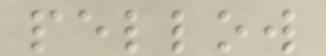pellow
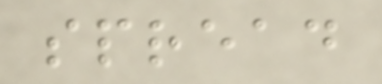spread
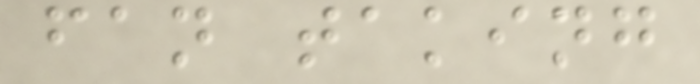fan taking
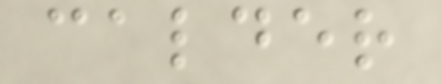calder
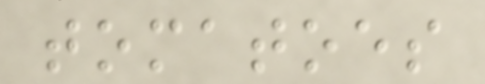tomatoes
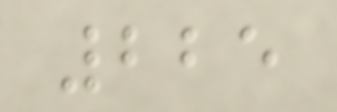225
